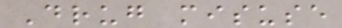Drug misuse
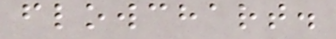flowchart.
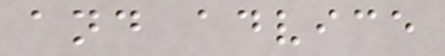and advice
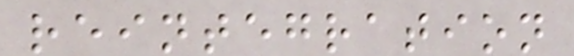reintegration
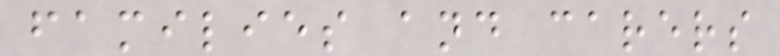families and carers
